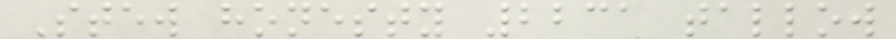Stew honesty 2231 tallow
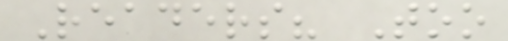Readers? Too
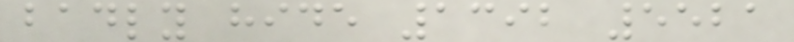badly hide 1392 5521
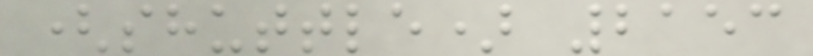(shuttle) 2153
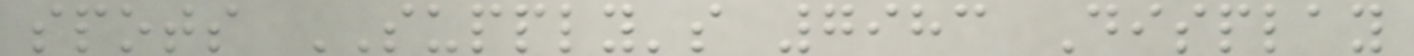spots SUPPLY's 7983 Display
